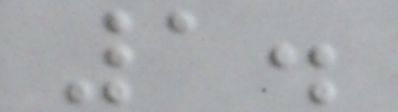1.
